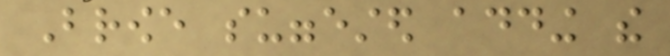Browe suggested adding the
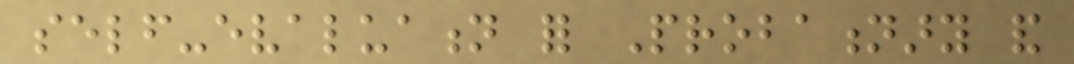self-evaluation for Probationary and
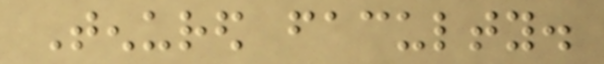Tenured faculty.
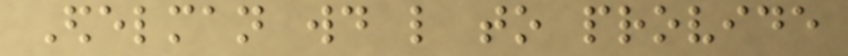Edelman would like to provide
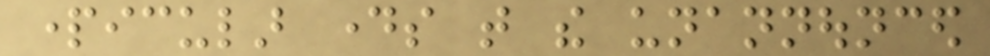particular days that the unannounced
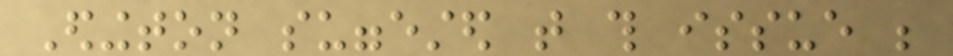Edington suggested that this issue be
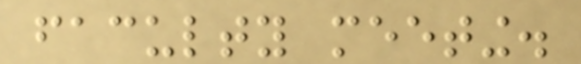faculty meeting.
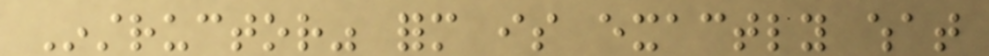Instructor" form is exactly what
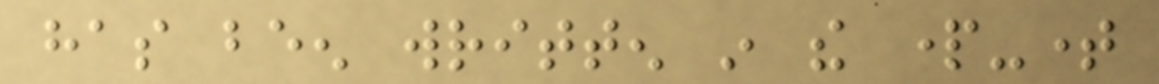has been written in the part-time
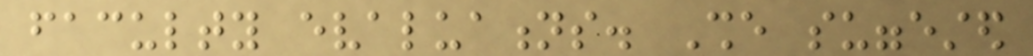faculty evaluations. She suggested
